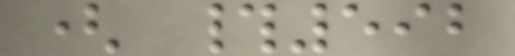( #592
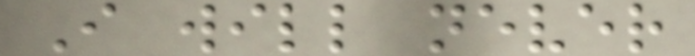I will never
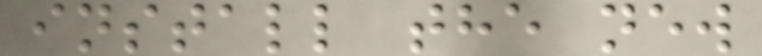install the new
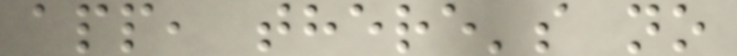app, there's no
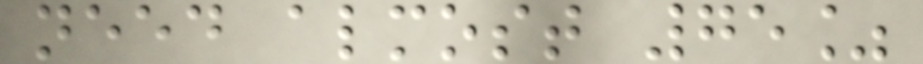need almost 75%
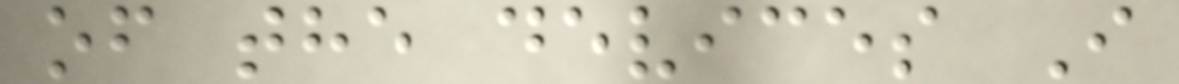of the devices I
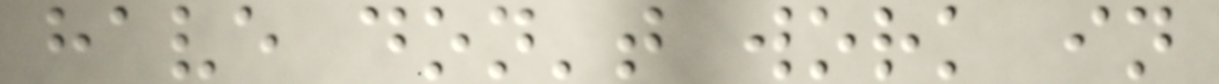have don't work in
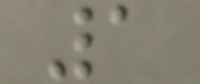1
